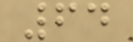64
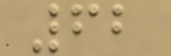62
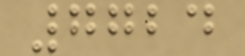7724
